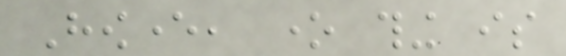However, one thing is
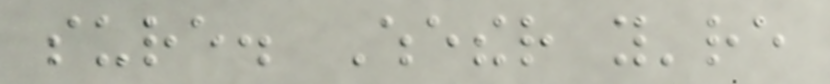sure. Whether you're
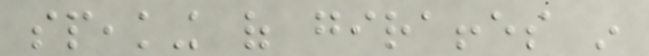speaking of giraffes in
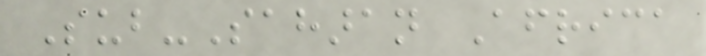Sub-Saharan Africa
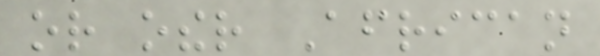or other African
